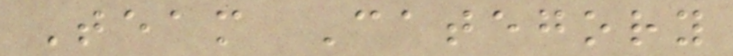Team Category
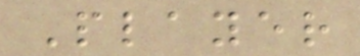Player
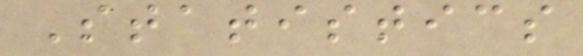Statistics
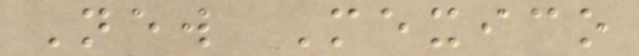New Mexico
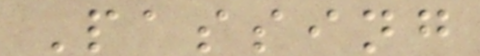Passing
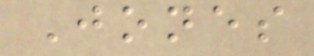Jones
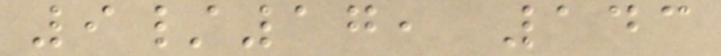9/17, 143
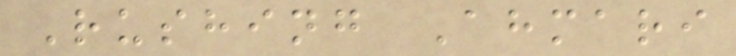Rushing Ahmari
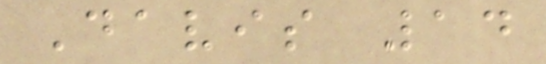Davis 14
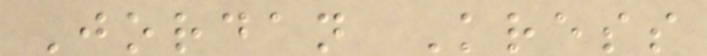Jordan Kress
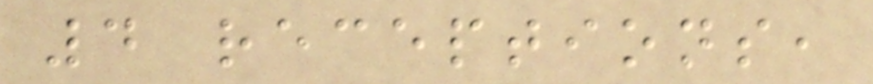4 receptions,
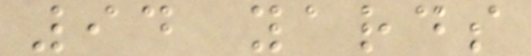94 yards
